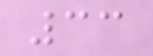33
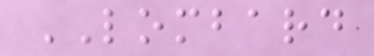LOMBARD
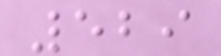529
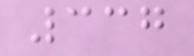337
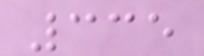335
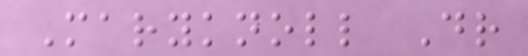Maryknoll Dr
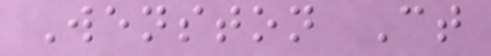Wenston Ct
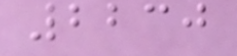2230
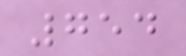754
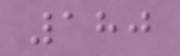180
